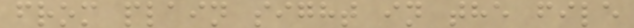from plain sight in the file
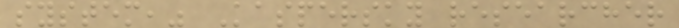system," Kaspersky researcher
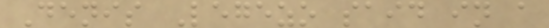Denis Legezo said in a
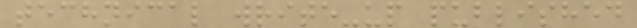technical write-up published
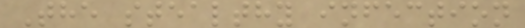The stealthy infection
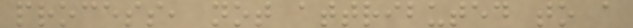process, not attributed to a
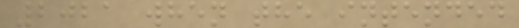2021 when the intended
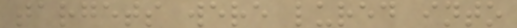targets were lured into
